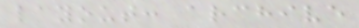layout: archive
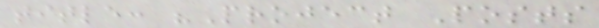title: "Project Posts
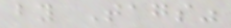by Tags"
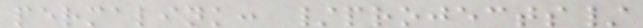permalink: /projects/
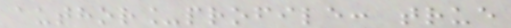author_profile: true
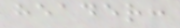header:
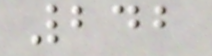242
